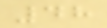48
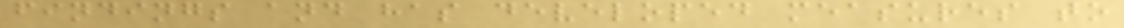findings and has developed measures to
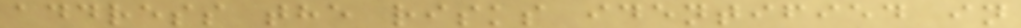address the risks identified in
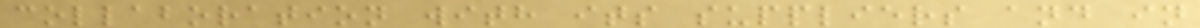collaboration with its suppliers and in
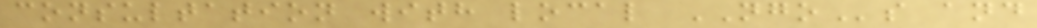consultation with local NGOs and
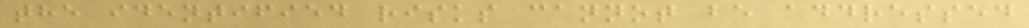the identified risks cannot be addressed
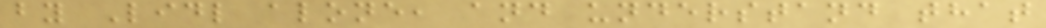by Lidl alone, and understand that
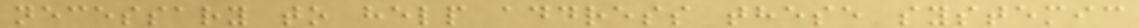necessary to help address these systemic
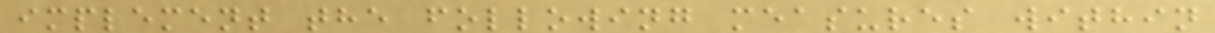implement the following measures within
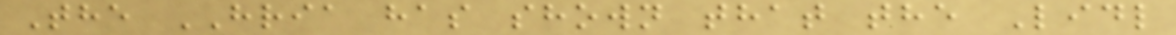The HRIA has shown that the Lidl
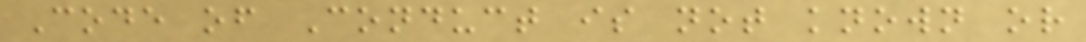Code of Conduct is not known or
